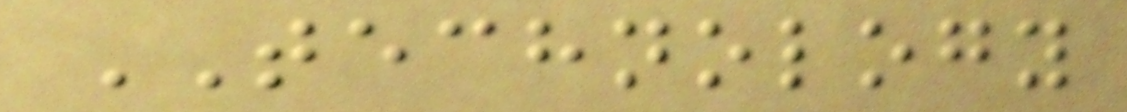TECHNOLOGY
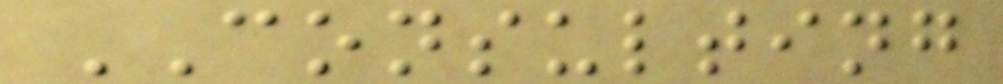CONSULTING
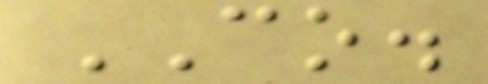CO.
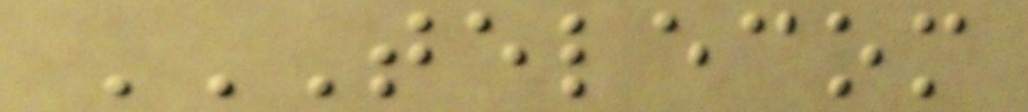TELECOM
